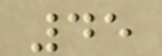45
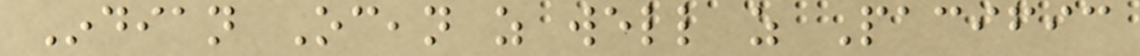Indian Ocean as well as Pacific
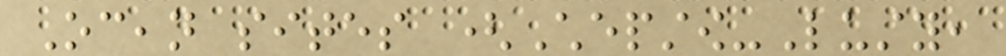Ocean sites (Chepstow-Lusty,
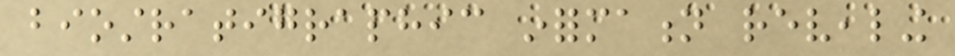biostratigraphic information revealing
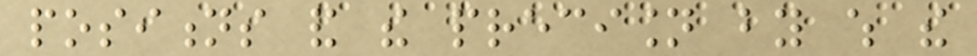positions and the precision by which the
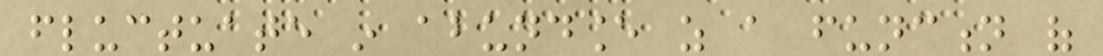fluctuate in abundance as a function of
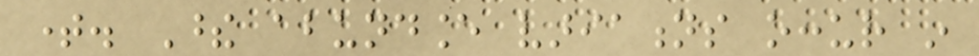time. These abundance variations occur in
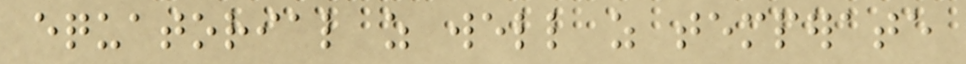equatorial as well as temperate
